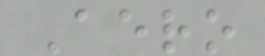Aero
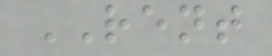RENT
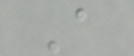A
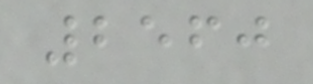2560
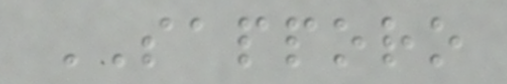SAPPORO
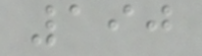190
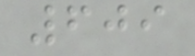609
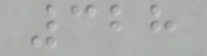328
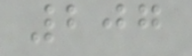207
